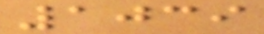1039
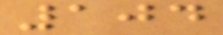104
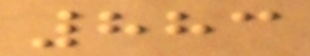883
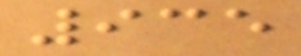935
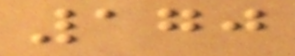170
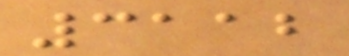3112
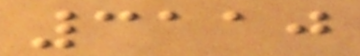3110
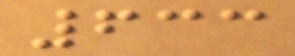633
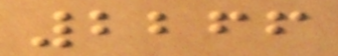2266
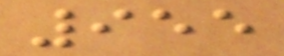955
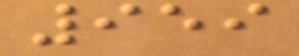959
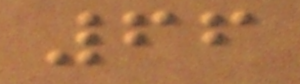66
